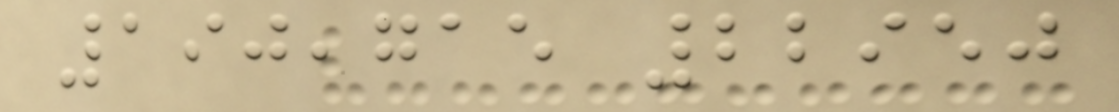190,715 22950
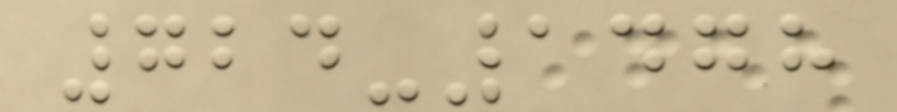724-1478
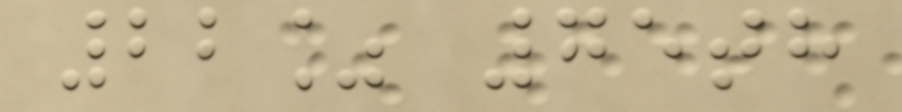22% 75th
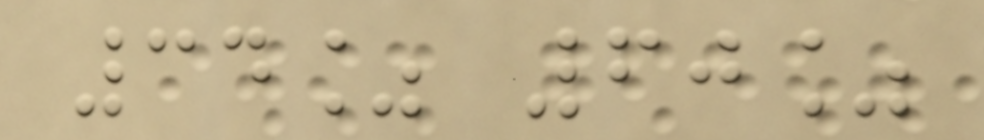34% 60%
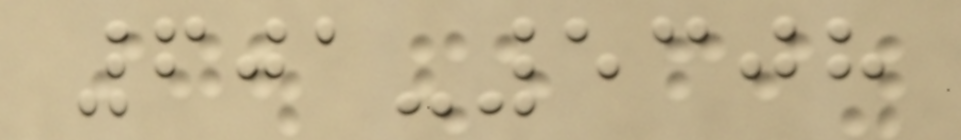601-5308
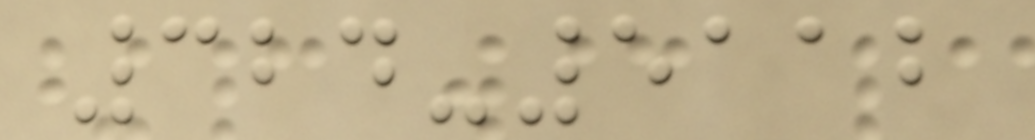324-5112
